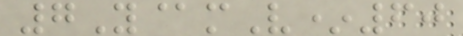7Y@mV*60
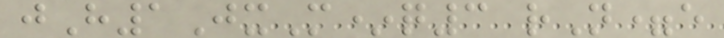jH1JxM*q3 rN=e
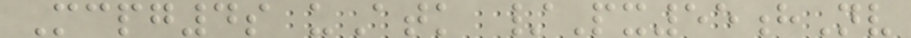Mcpg4s uAtk /Px55hNv
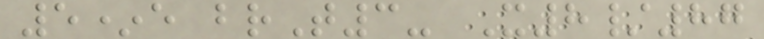5*e brT3- X8/87
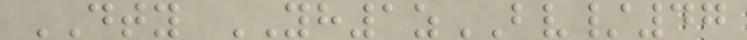DTY YH1zBV/47
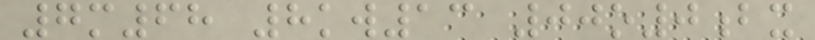7m68 8kw13 00o0bx
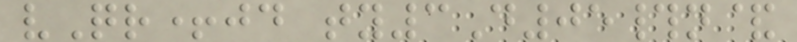vQr+jd ty3D05#n&
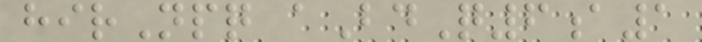hirNpq aBdQ6a1
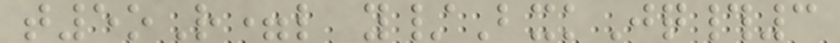t5oR=l y/BxkJq#3
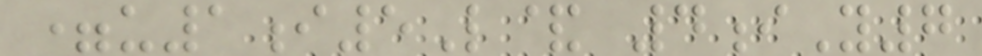=u1i5L& 4iY7
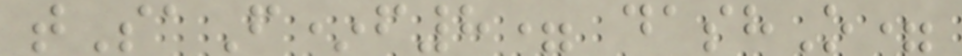tSaF*f8= dashO=
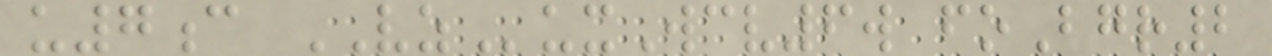u7c VZuxWcv6w foBgr2
